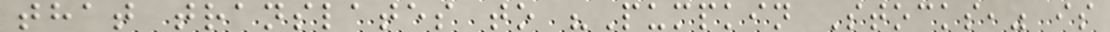that translates to "Pumpkin Stocks," is
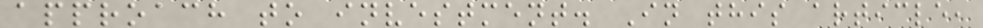approach to investment. In this article,
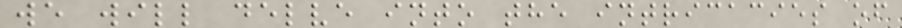we will delve into the intricacies of
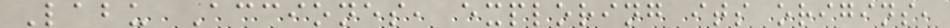Labu Acciones, exploring its origins,
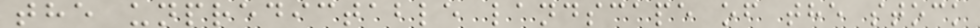the unpredictable landscape of the stock
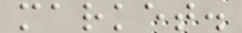market.
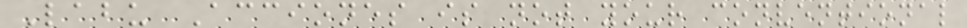Labu Acciones is not your conventional
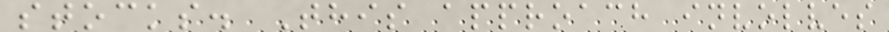stocks. This approach involves
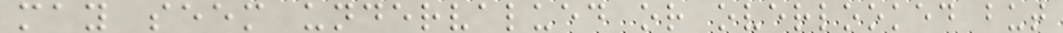may seem undervalued or overlooked but
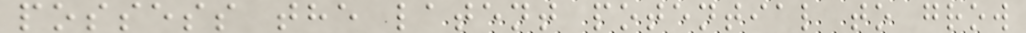possess the latent potential to grow
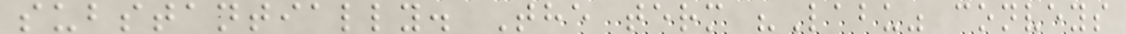substantially. The term "Labu" conveys
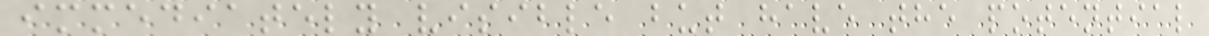immediately visible but have the potential
